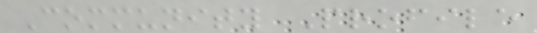Community Profile
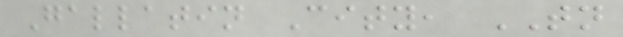Gallatin City, TN
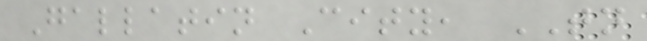Gallatin City, TN
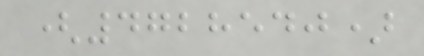(4728540)
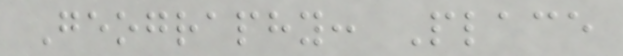Geography: Place
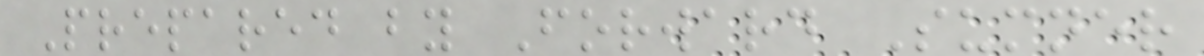Prepared by Forward Sumner
